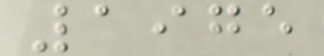1975
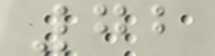72
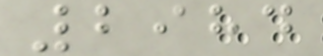2984
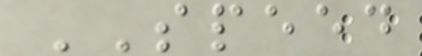SPEED
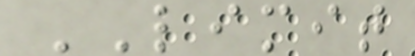LIMIT
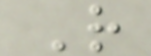R
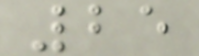25
